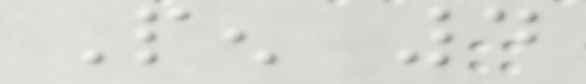Pen 4
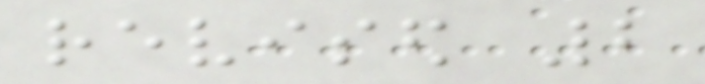revised 2
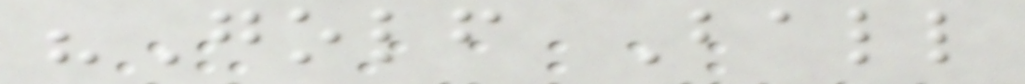"Golf Ball
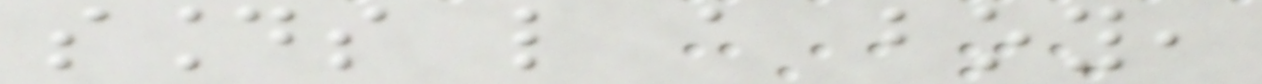sounds like a boy,
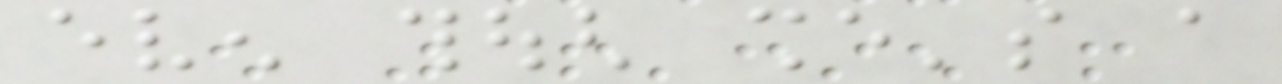even though she's a
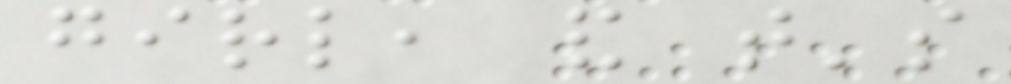girl, and that's
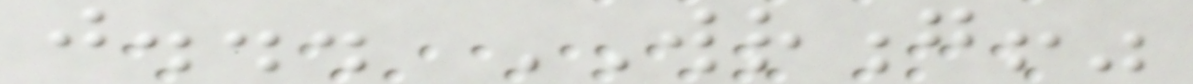just... WRONG!"
